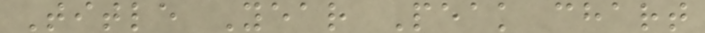Title Year Peak chart
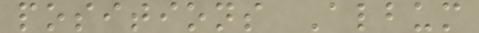positions Album
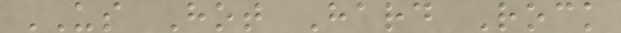US Hot Hard Rock
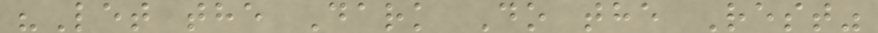"Let the Dark Do the Rest"
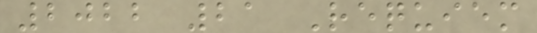2022 21 Requiem
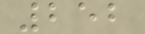252
